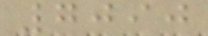7090
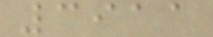3911
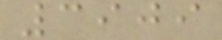3909
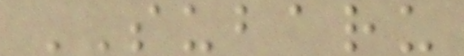SUBARU
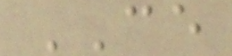CE
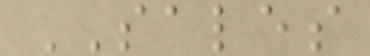SALES
